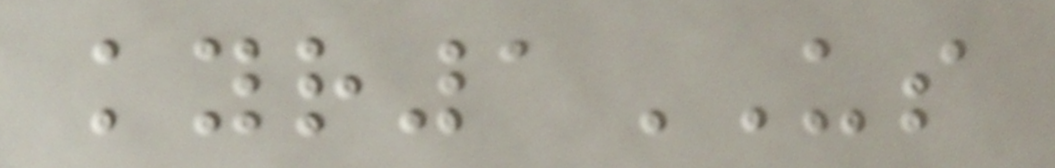kyr1US
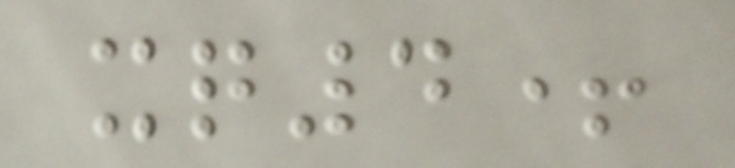xq4+
